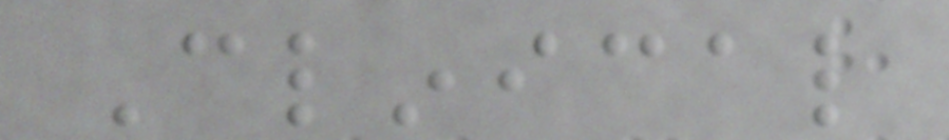Clinical
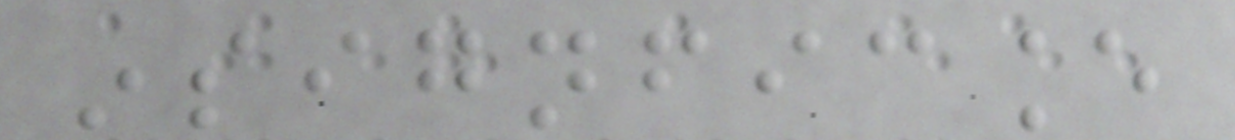insignficance
